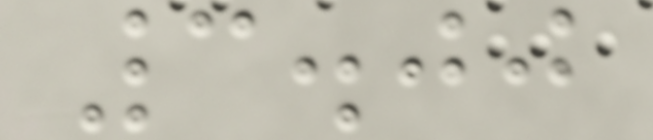3.00
